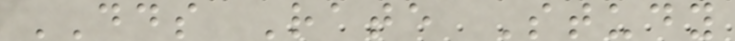DDS Rate Study
